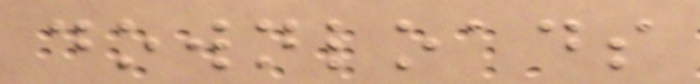downloads
